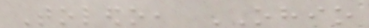Toledo, OHIO
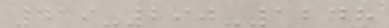419-290-1248
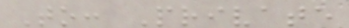To: Private
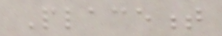Placement
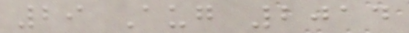29 Aug 2014
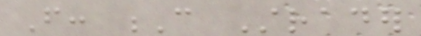From: C Strader
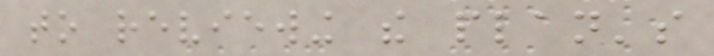to reviewing the plan's
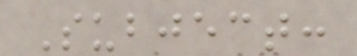Subject:
